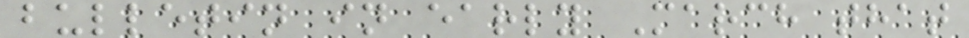bulletin in early March that
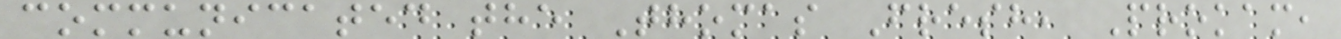communicated the Thomas Fresh, Prokam,
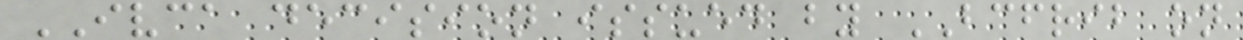IVCA decision issued by BCFRIB on
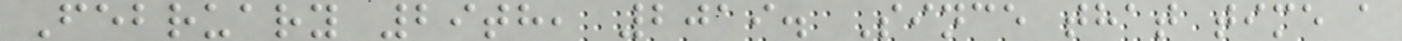February 29th, 2019. Since that time a
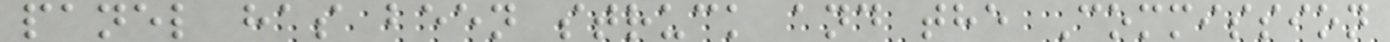panel has been struck and the Commission
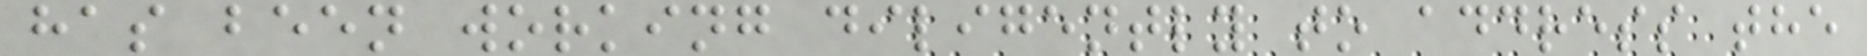has been working diligently to address the
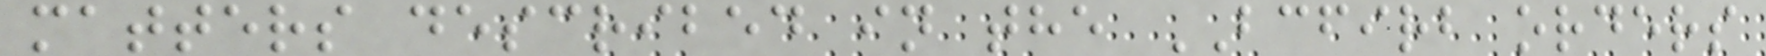matters described in the BCFIRB orders
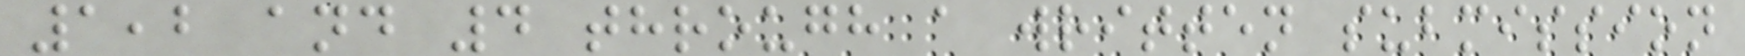1,2 and 4 through a written submission
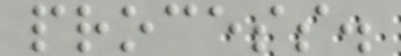process.
